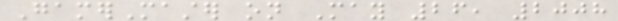GamerMaster on May 26, 2008
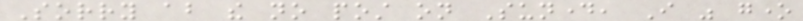Sorry about the no post on Sunday, I was gone
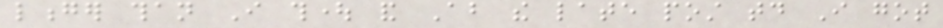longer than I thought and About the late post today I got
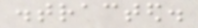distracted.
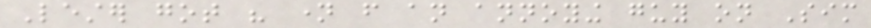Lester got his name from an annoying guy on Sim
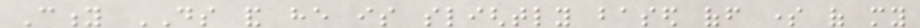City DS and he is slightly based off some of my
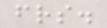friends.
